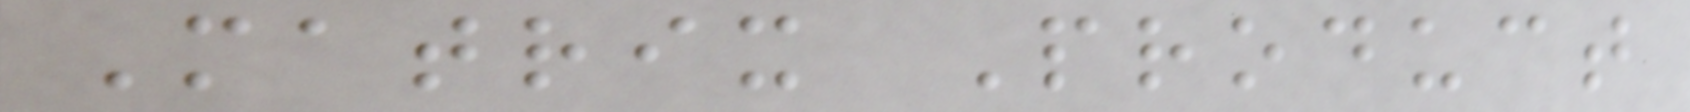Matrix Product
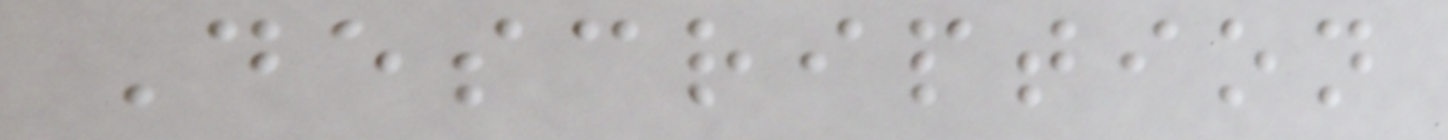Description
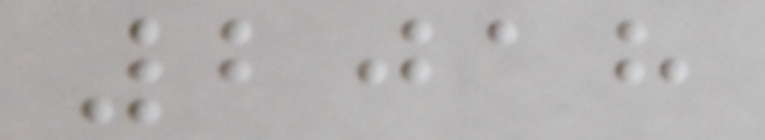2018
